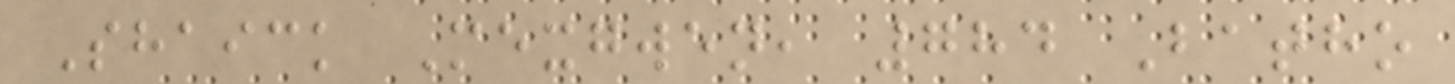Shaick Mexgwen, 784 Batho
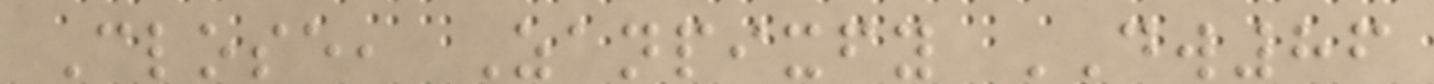Close, Zanpixfy DW86
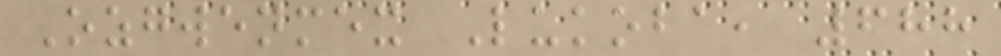Ozgwenmex Lukoba, 688
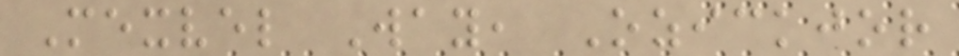Mexvel Way, Ozickjor
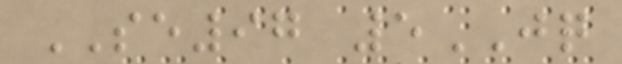SE97 5JQ
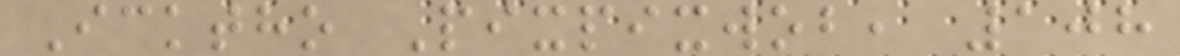Icktho Pixpixwob, 108
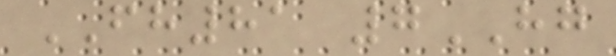FH81 7HG
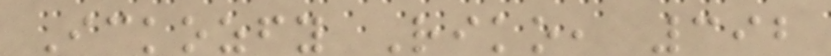Ickozfy Riko, 392
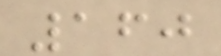160
